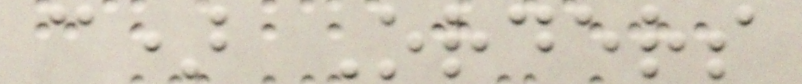c) Orders
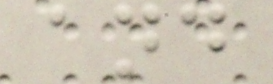and
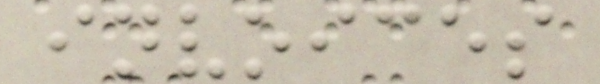invoices
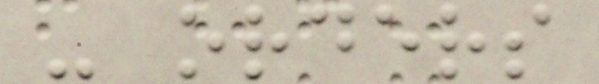- orders
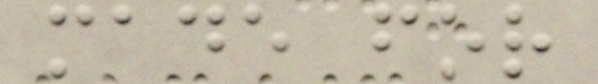made for
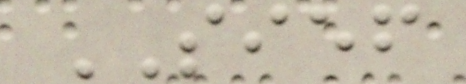SIEF
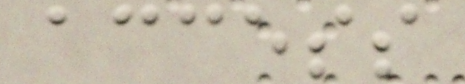access
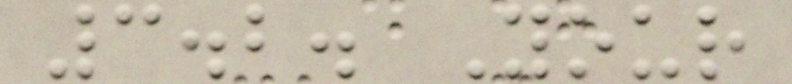3.2. Your
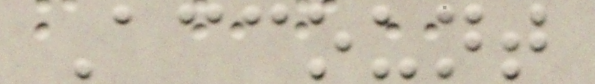Account
